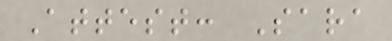Attest: Sara
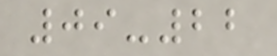09-22
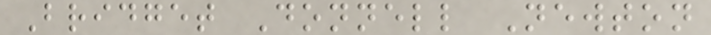Bridget Donnell Newton
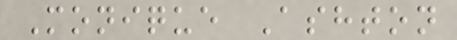Monique Ashton
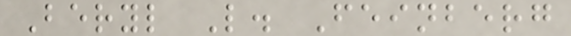Beryl L. Feinberg
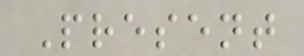Present
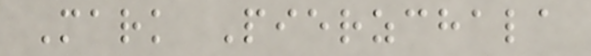Mark Pierzchala
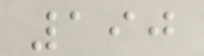190
